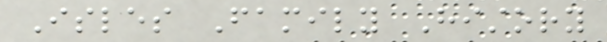Isles Family History
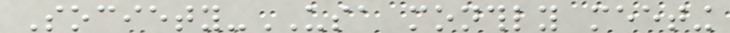Society-USA monthly meeting
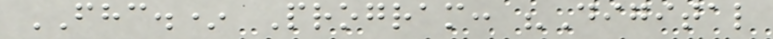FHC.* Program: "Digital
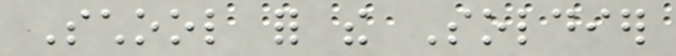School for the Soldier
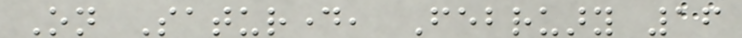On Saturday, February 16
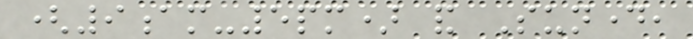(9am-5pm) and Sunday,
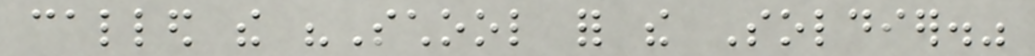called the "School for the Soldier."
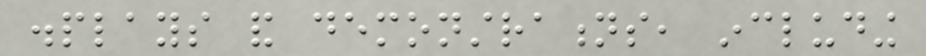displays and demonstrations, including
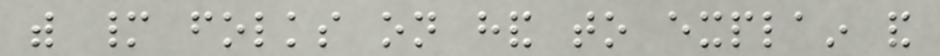with many folks on hand to explain and
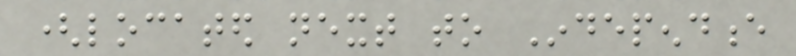(located next to Independence
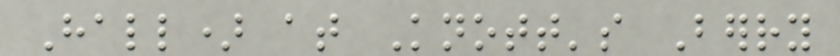Hall) at Knott's Berry
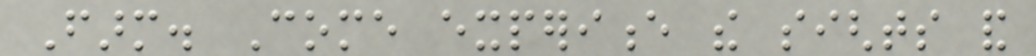Farm. Come experience the sights and
